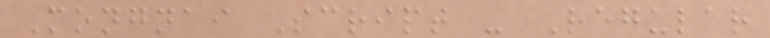Mongnai Script - Regular
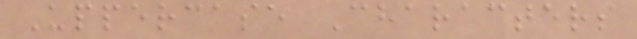Uppercase Characters
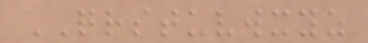QRSTUVWXYZ
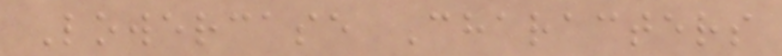Lowercase Characters
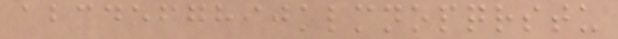abcdefghijklmnopqrstu
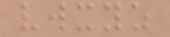vwxyz
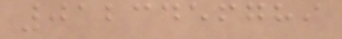0123456789
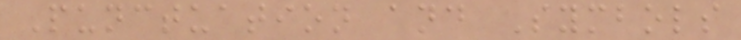Punctuation and Symbols
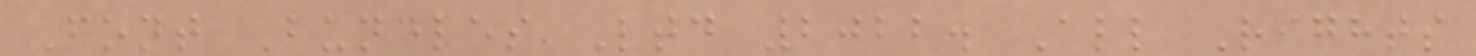Font Bundles Ltd 2022. All Rights
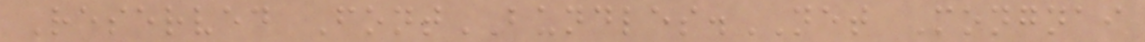Reserved FontBUNDLES.NET Mongnai
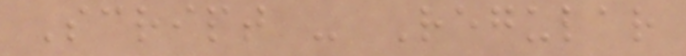Script - Regular
